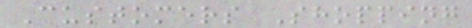Customers Shopping
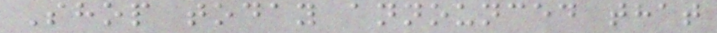Shop today announced that
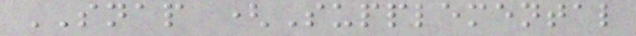SNAP (Supplemental
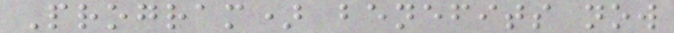Program) benefits now
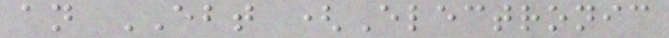an EBT (Electronic
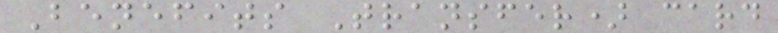Benefits Transfer) card
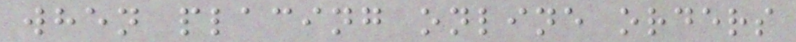when placing online orders
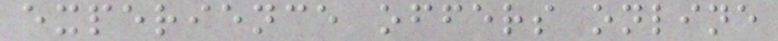experience offers online
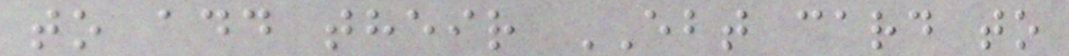to add their EBT card to
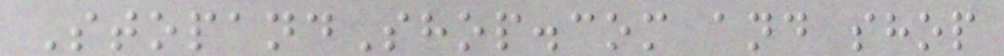StopandShop.com and shop
